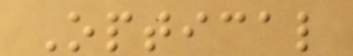Optical
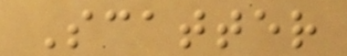Scatter
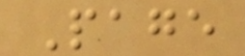Page
